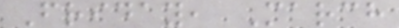Friday, March
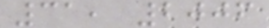31, 2006
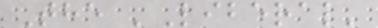The 'Liberal'
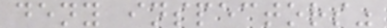deny inspectors"
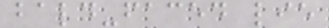bald-faced lie
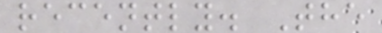recently. The
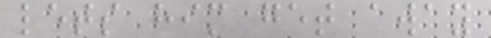lets him get away
